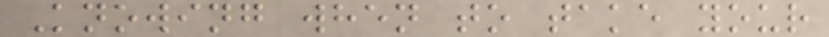Knowing when to take your
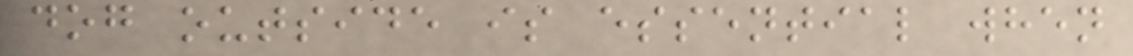dog outside is essential when
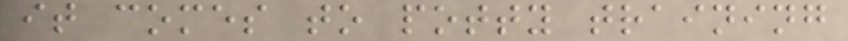it comes to potty training
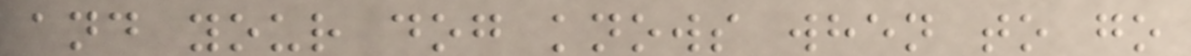and your dog knows when to go
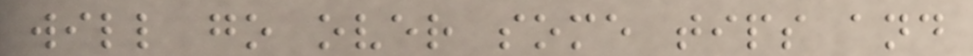will go over some tips and
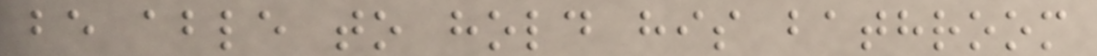be able to hold his bathroom
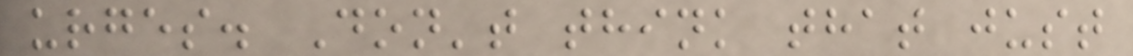urges. Don't think that just
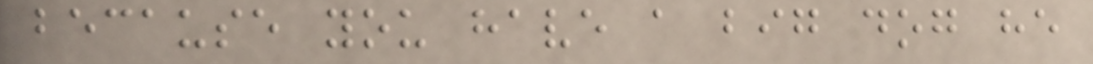because you have a big dog he
